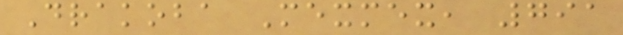Drakoba Mexmex, 791
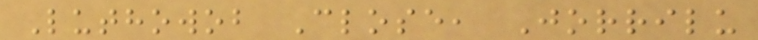Luthowob Close, Jorrilu
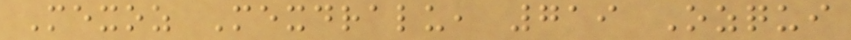Mexoz Mexdralu, 719 Ozqui
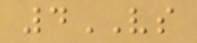4VS
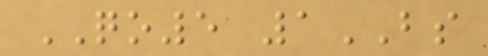QO5 1BS
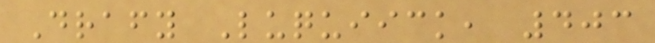Drafy Luquiick, 403
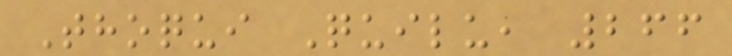Thoqui Quilu, 266
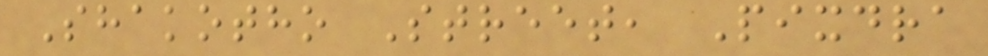Shakotho Street, Pixdra
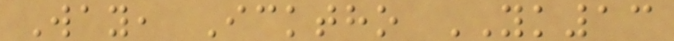Way, Icktho YK13
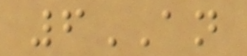6AN
